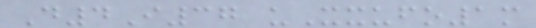D4I37 uXxufo1m
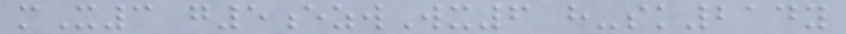mX3 g5ezwWx6 h-sk214y
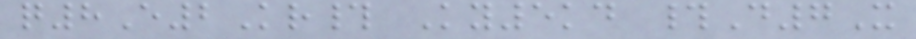q8E2Kr# Ky5kd #D7X
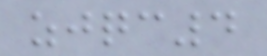zjqc4
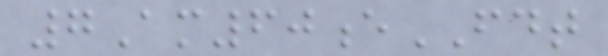7Am60eFDT
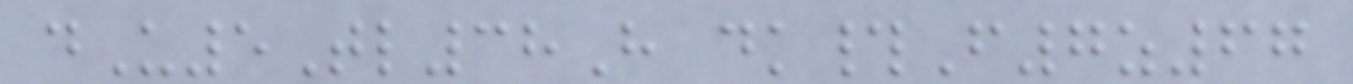dU5Tl38H dk#F7z67
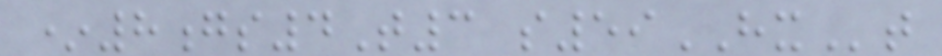*8gs4T3 s59HXt
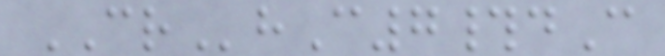CRhC7#dC
